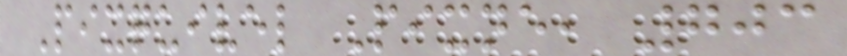Pixquivel Pixne, 703
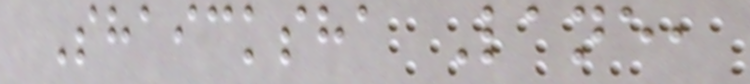Shaicksha Lane,
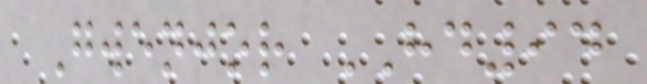Gwenjor HD94
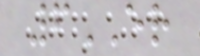6ER
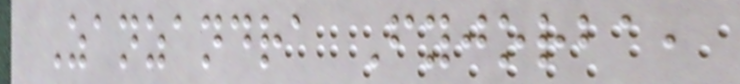Zanzandra Fyjorba,
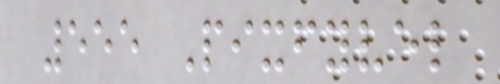555 Pixfyvel
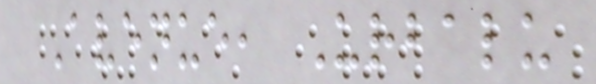Avenue, Urbalu
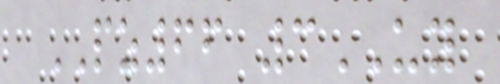PZ66 3UY
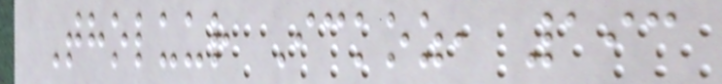Tholuur Ickoz, 193
